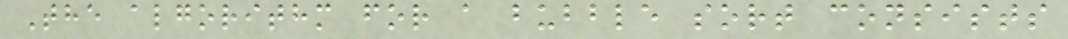The algorithm for a bubble sort consists
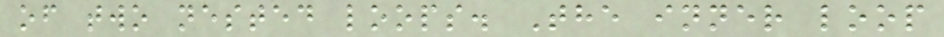of two nested loops. The inner loop
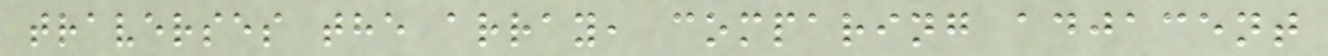traverses the array, comparing adjacent
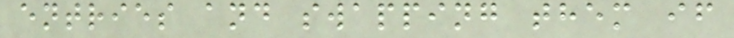entries and swapping them if
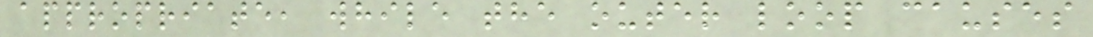appropriate, while the outer loop causes
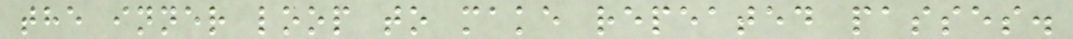the inner loop to make repeated passes.
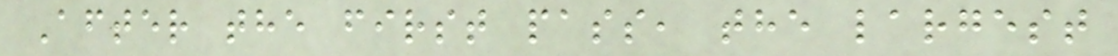After the first pass, the largest
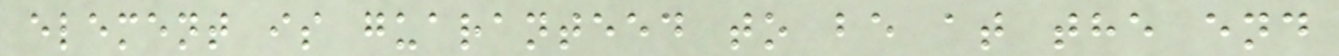element is guaranteed to be at the end
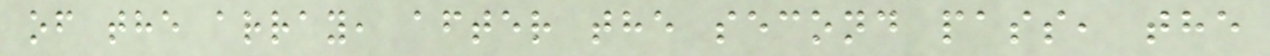of the array, after the second pass, the
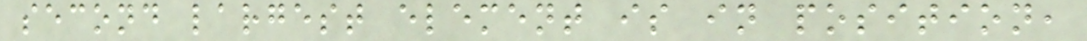second largest element is in position,
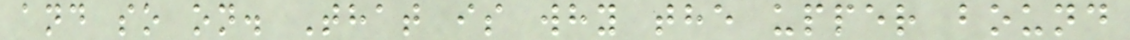and so on. That is why the upper bound
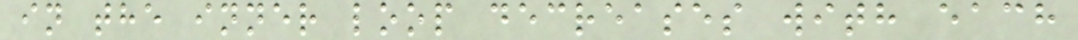in the inner loop decreases with each
